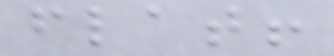flat!
